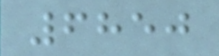6850
